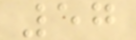57
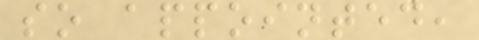so appointed,
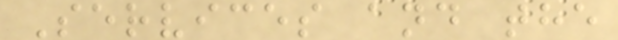Services and the
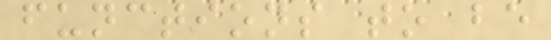functions to be
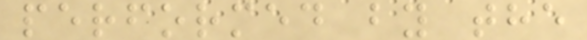performed by the
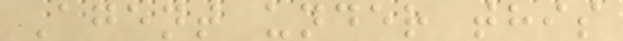Agent under this
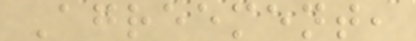Agreement,
